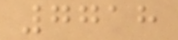7718
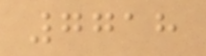7718
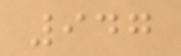947
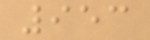953
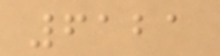6121
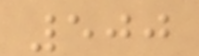500
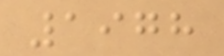1978
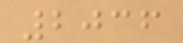2036
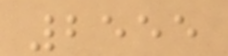2555
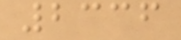2336
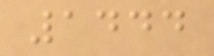1444
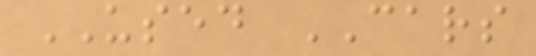USED CARS
